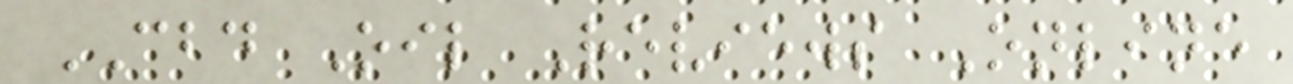CBD Oil Reviews Online
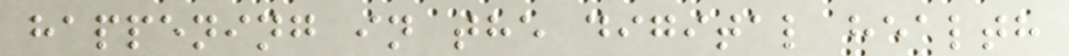happening in the digital health
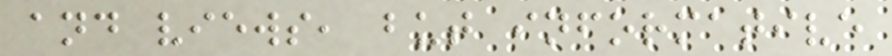and views, but informative
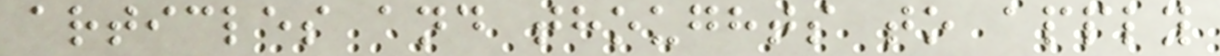articles and thoughts to apply
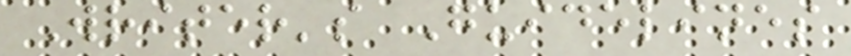Writer's Guidelines
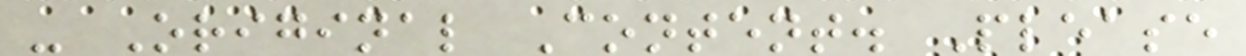- Original Content. Please
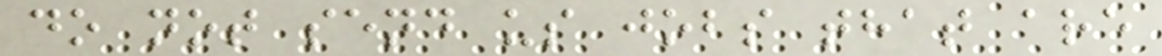do not send us jobs that are
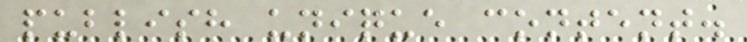publish unique content.
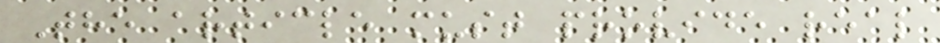The article must provide real
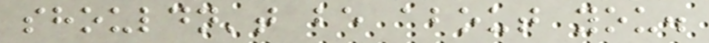shouldn't be about you.
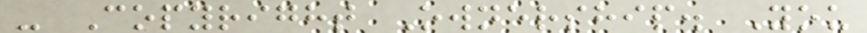- Copyright Ownership. You
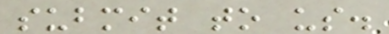submit to us.
